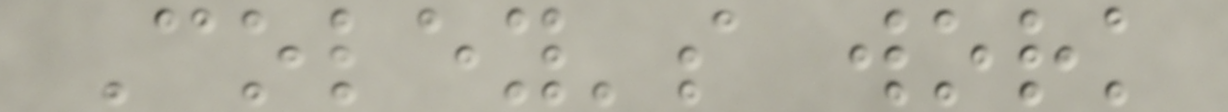Coley's work
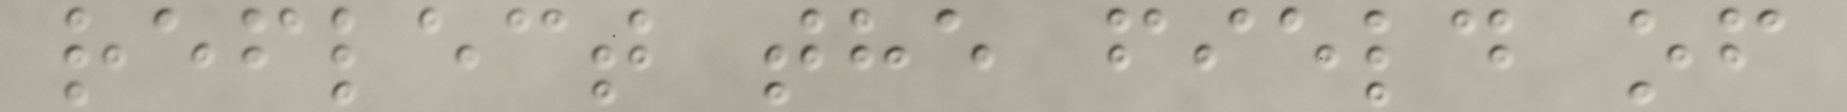reflect the field of
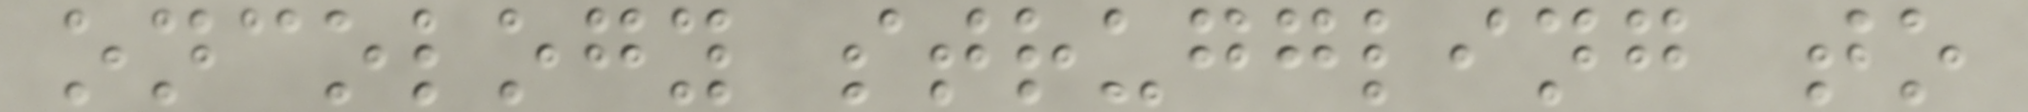oncology struggling to
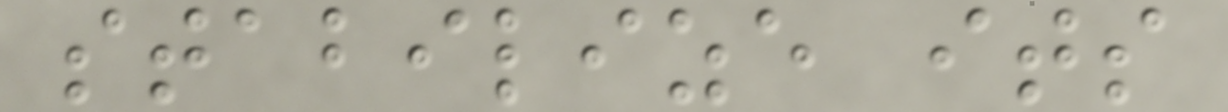stabilize its
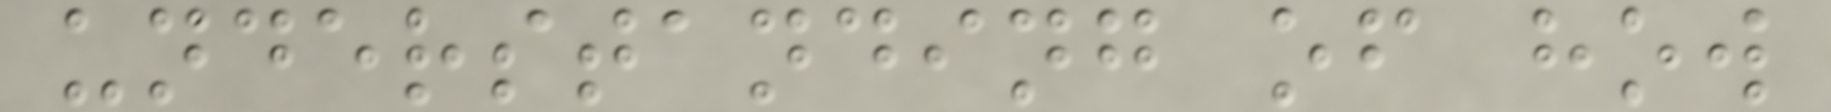understanding of how
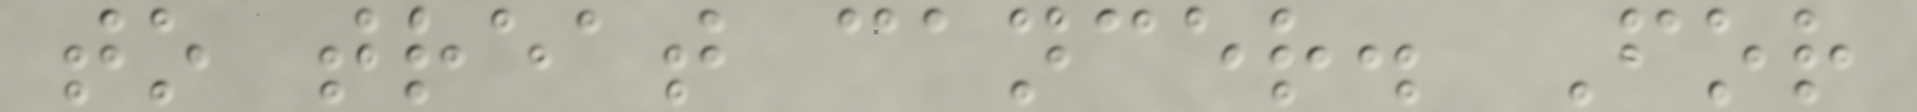to treat cancer. For
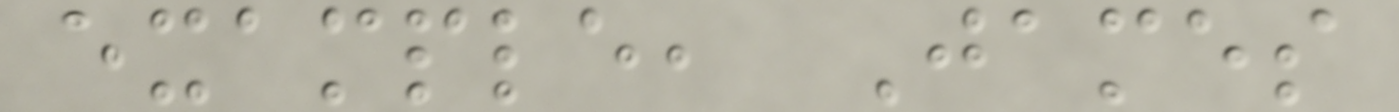example, James
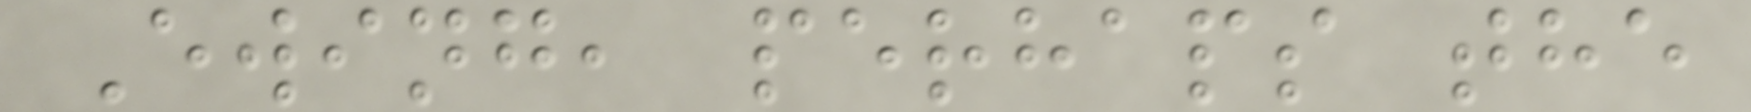Ewing, perhaps the
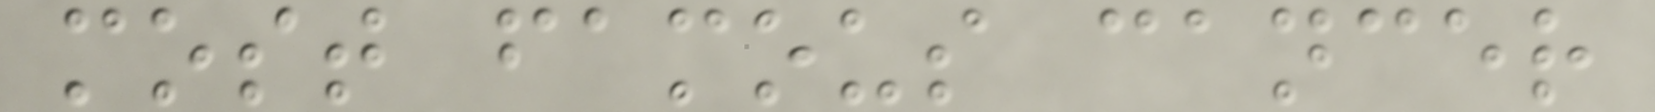most famous cancer
